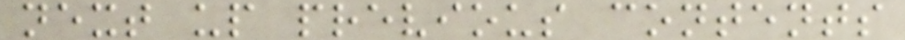next up previous contents
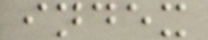index
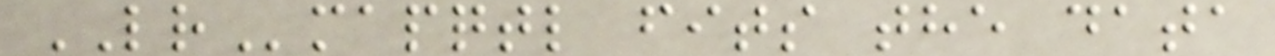LRmapqtl fits the data
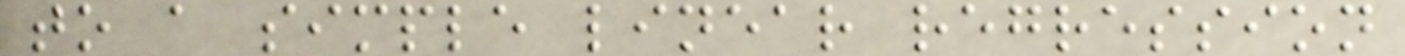to a simple linear regression
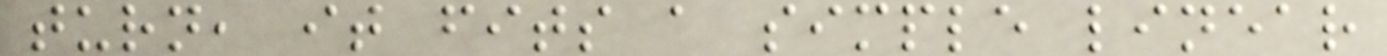turn, it fits a simple linear
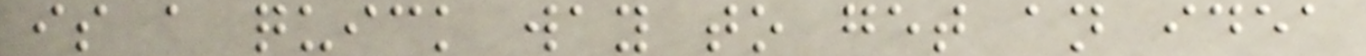is a quick way to get an idea
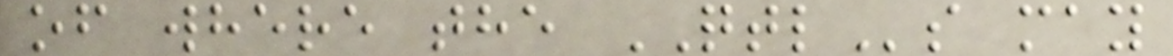of where the QTLs may
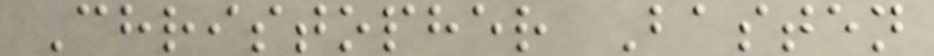Christopher Basten
